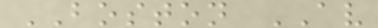BOSTON AV
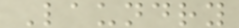Laundry
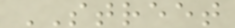STREET
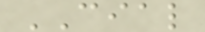CIAL
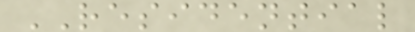RESIDENTIAL
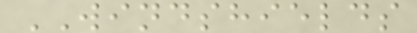WINDSHIELDS
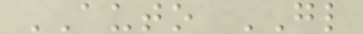AUTO GL
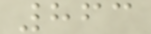863
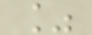%
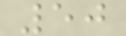50
